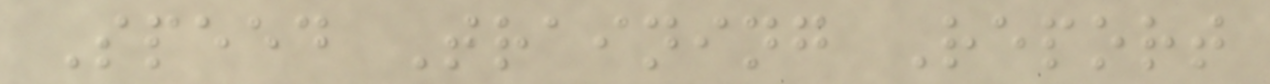Speed Training Report
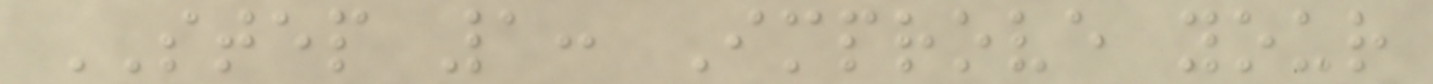STEP 1: Improve your
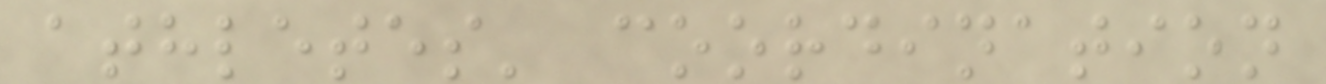athletes' coordination
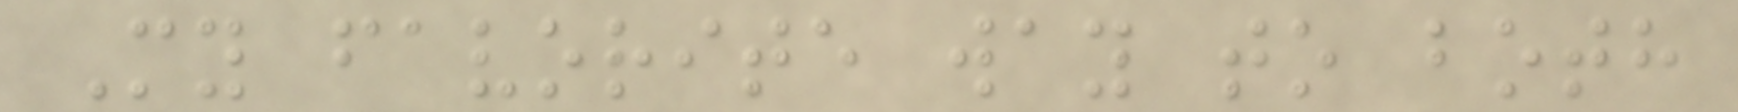My favorite way to both
